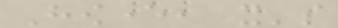However, it's
